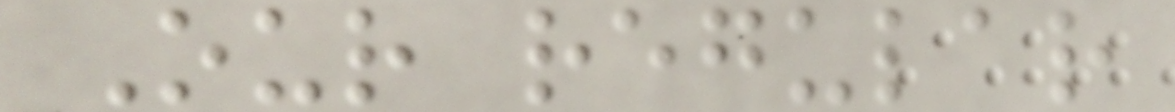Our regular
